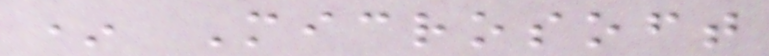* Microsoft
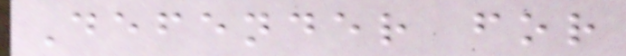Defender for
